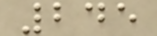245
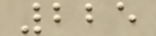225
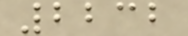2232
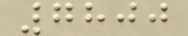7800
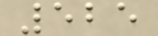525
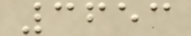3653
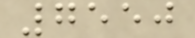7550
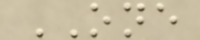ONE
